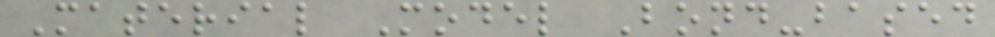Material Model Bond-based
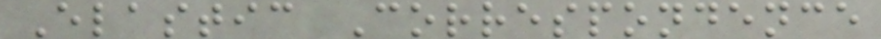Elastic Correspondence
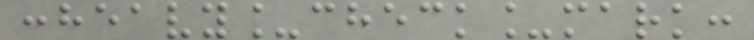:heavy_check_mark:
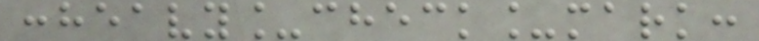:heavy_check_mark:
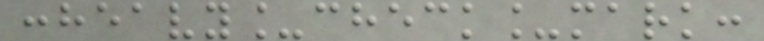:heavy_check_mark:
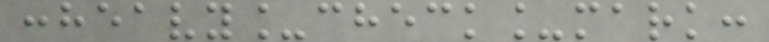:heavy_check_mark:
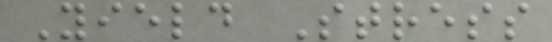Yield Stress
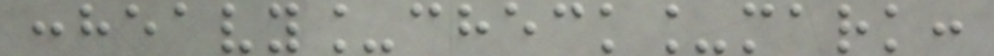:heavy_check_mark:
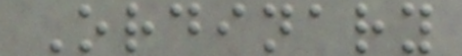Ordinary
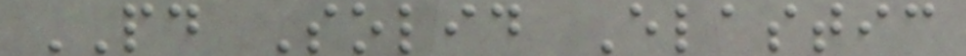PD Solid Elastic
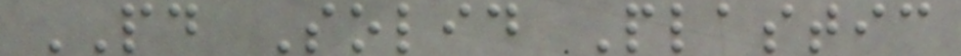PD Solid Plastic
